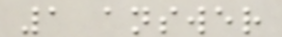1 answer
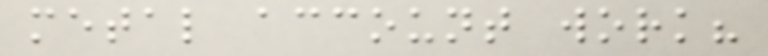metal account work?
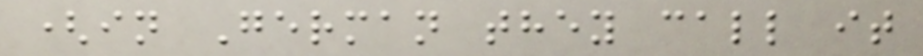(in German they call it
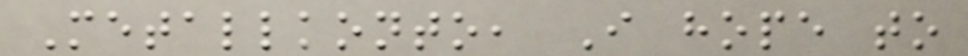Metallkonto, I hope to
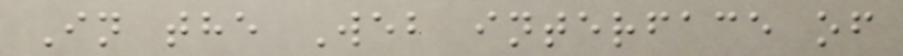In the Web interface of
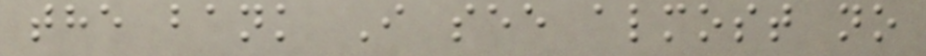the bank I see almost no
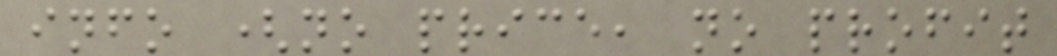info (no price, no profit
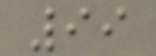99
